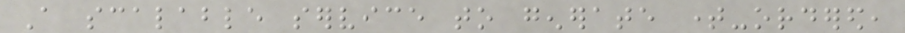A scalable service to generate time-ordered,
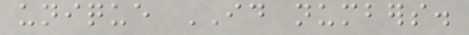unique ID numbers.
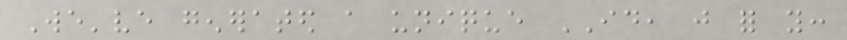We've generated a unique ID, just for you:
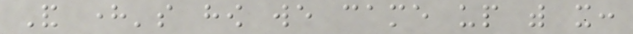And here's how we came up with it:
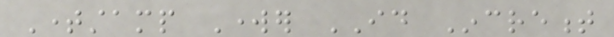Timestamp Worker ID Increment
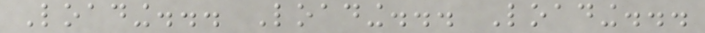Loading... Loading... Loading...
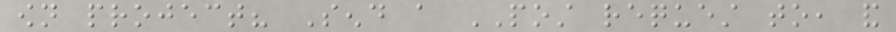own project? Send a POST request to, and
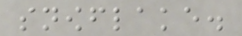snowflake.
